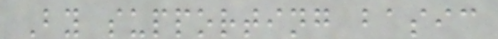By supporting basic
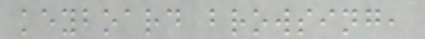keyboard browsing,
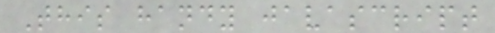This handy javascript
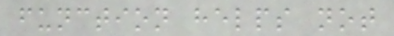function helps not
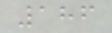186
